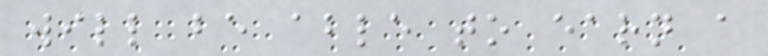will be able to earn a
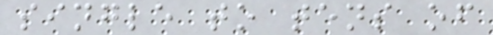single to tens of
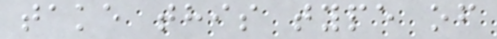take this type of
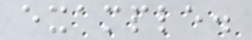example.
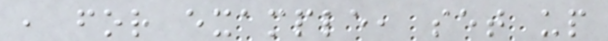, for example, set up
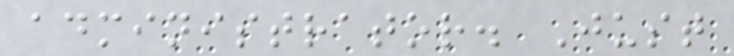administrator. Just
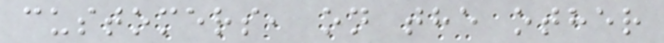customers, on the other
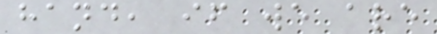hand, if we are
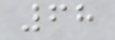68
